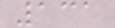131
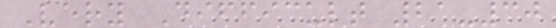Very Difficult 21-30
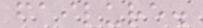failure.
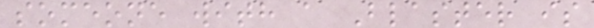someone with a Blaster is
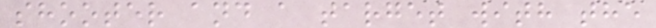shooter and a target with the
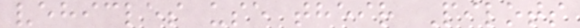vehicles use their Pilots
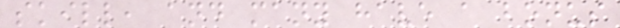skill, and many have a bonus
